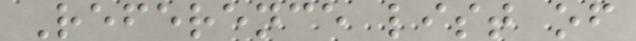Reference list of
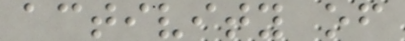activity of
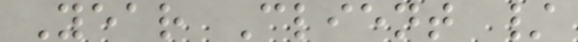Year Client /
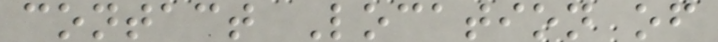contact Location of
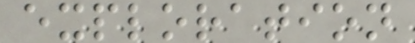exploration
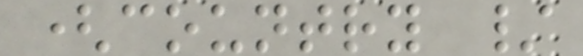(country /
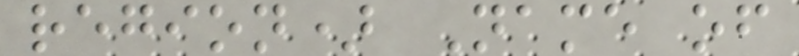region) Name of
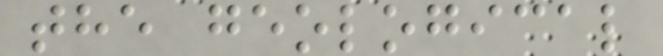the geological
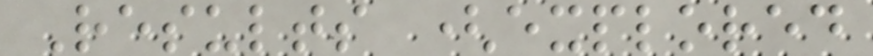Results (explored
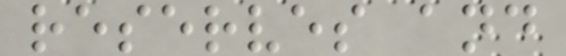reserves and
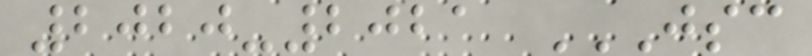2020-2021 JSC
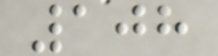108
